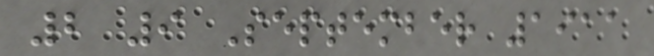2 9 September 1911
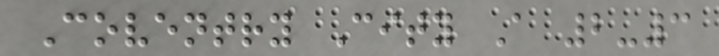Coventry City A 2-3
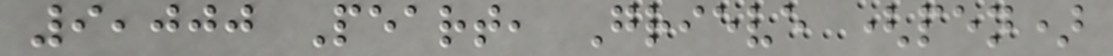9,000 Peart, Grieve (pen)
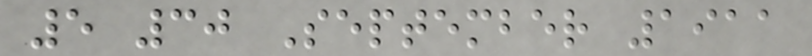5 30 September 1911
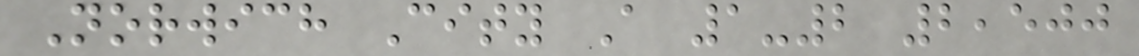Norwich City A 1-2 2,500
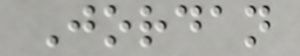Jordan
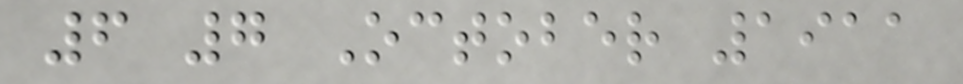6 7 October 1911
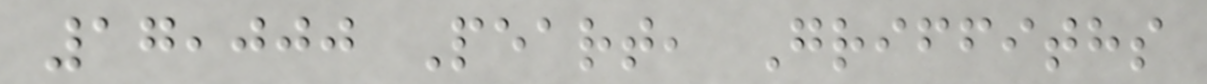17,000 Peart, Griffiths
